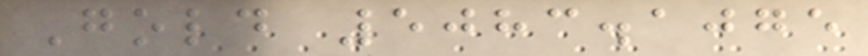Gold 5083.1075
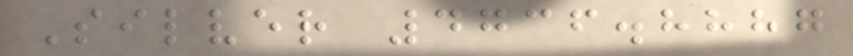Silver 4736.8887
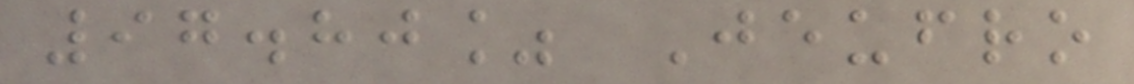97.80% Jeufro
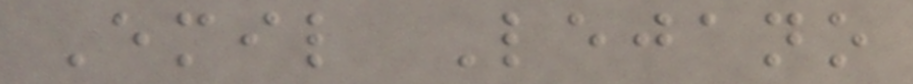Emil Lejano
